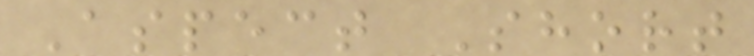Aspect Short
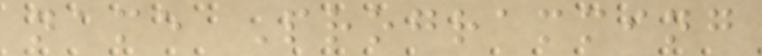name Programming
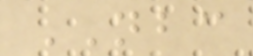NBC
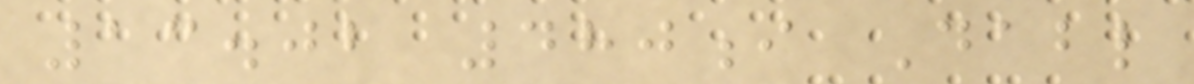13.02 480i Dabl
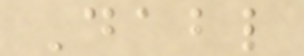Dabl
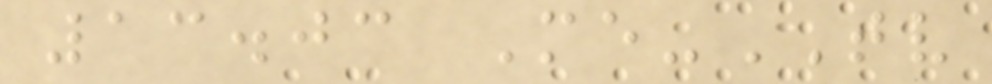13.03 Me-TV
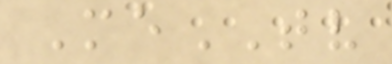MeTV
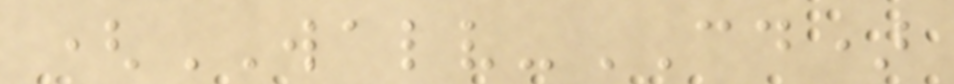(WALV-CD)
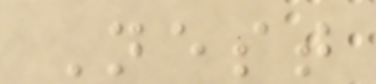Nest
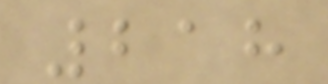218
